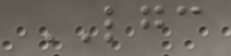LGC
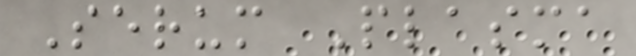Serum Plasma
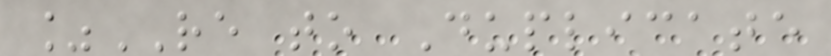%RE to Duplicate
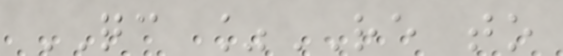QC %RE to
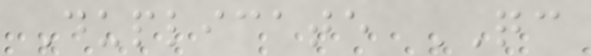Duplicate QC
